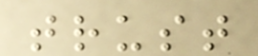trust
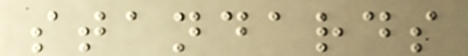standards
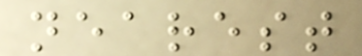nearest
